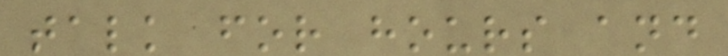talk for hours and
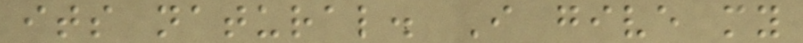its natural. I give my
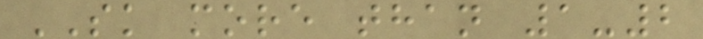SK more than 1-2
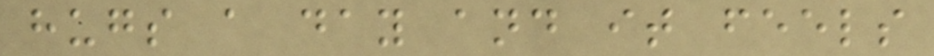hugs a day and it feels
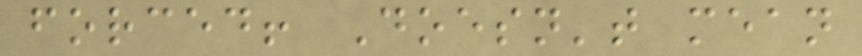forced! Doesn't mean
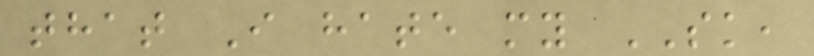that I hate my SK,
